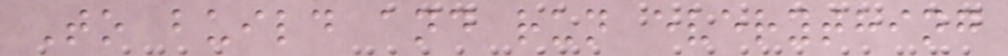To build and run everything
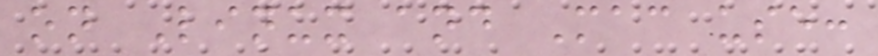on Linux and Mac use:
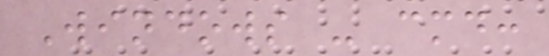Windows - cmd:
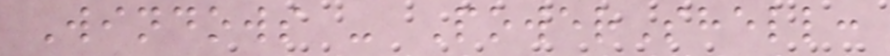Windows - PowerShell:
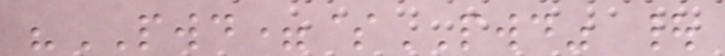"PWD=$PWD" |
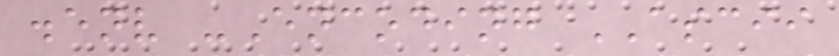.env -Encoding ASCII
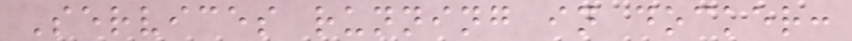Services running in docker:
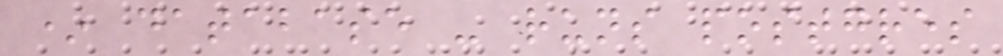* database - runs postgres
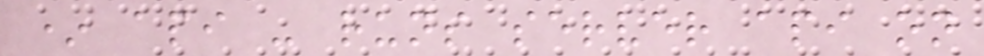* api - runs server api on
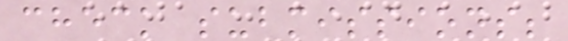check submissions;
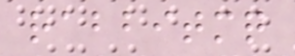rabbitmq
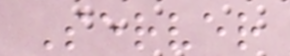Server
